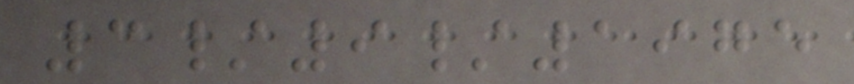3/9/1975
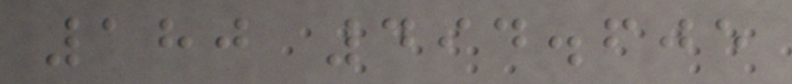180 494.605
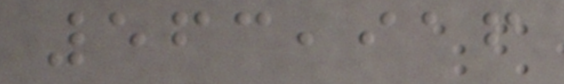563,916
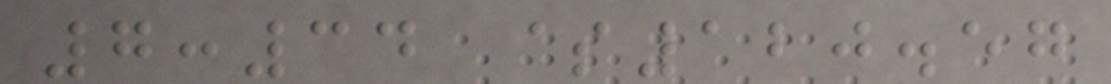7:34 $120.57
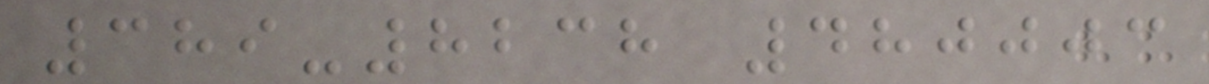389-8238 480003
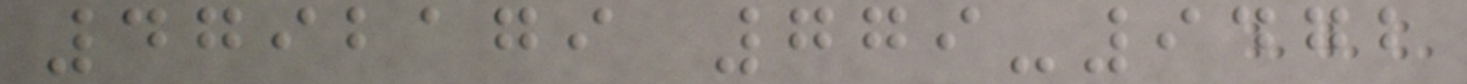4792179 779-9472
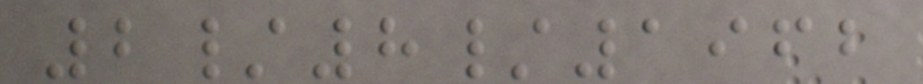2/8/1962
